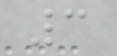3
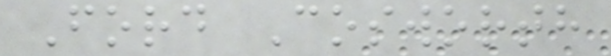Ford Cosworth
